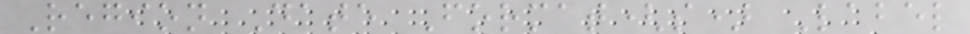Region Date Format(s) Label
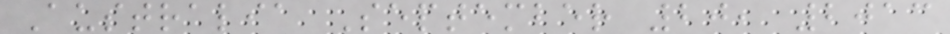Australia September 20, 2013
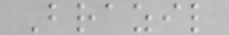Brazil
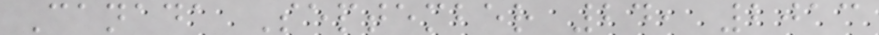Canada September 24, 2013
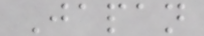Japan
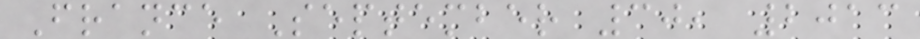France September 30, 2013
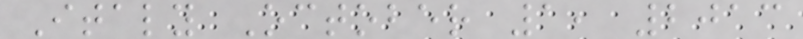Italy October 1, 2013
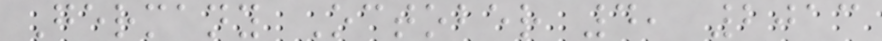Germany October 4, 2013
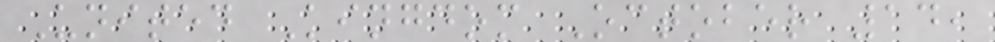United Kingdom October 14,
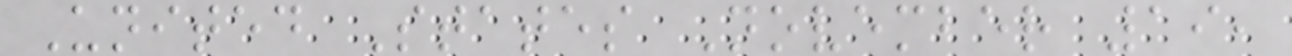United States November 19,
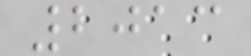2013
